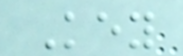Key
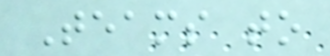Teams to
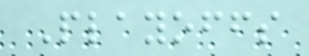Playoffs
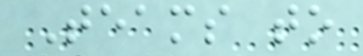Teams to
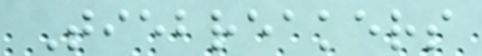Tiebreakers
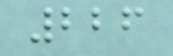226
